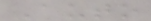Auto
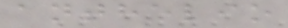anthelio
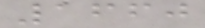1660
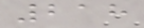218
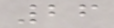26
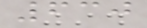630
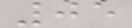05
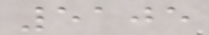5105
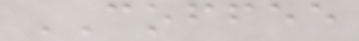COFFEE
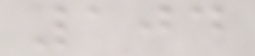104
